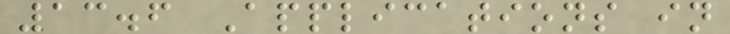13.6 Applications in
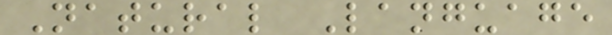Natural Language
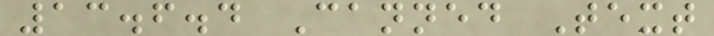13.6.4 Canned Text
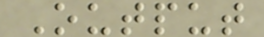Output
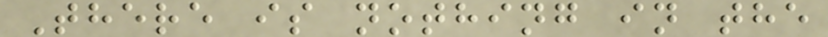There is nothing in the
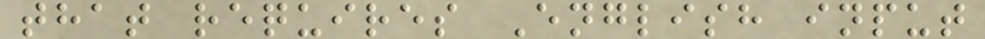that requires English input
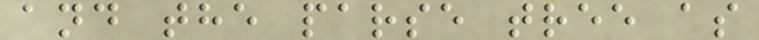and the parse tree as
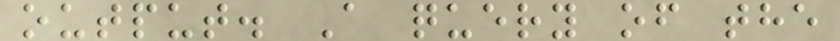output. A query of the
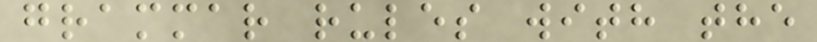grammar rules with the
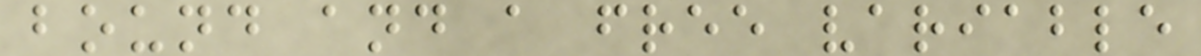bound and a free variable
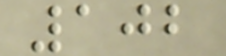102
